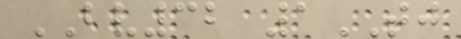BV32 1TJ
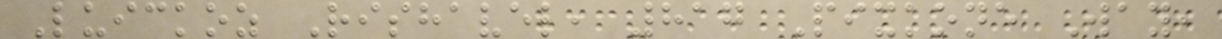Luickoz Rishavel, 817 Pixkone Way,
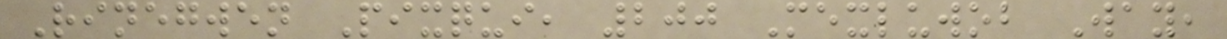Rinegwen Pixqui, 200 Mexluwob Way,
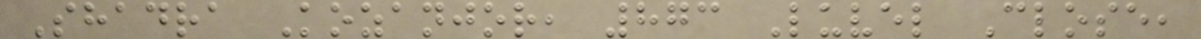Shadra Kozanjor, 873 Luvel Close,
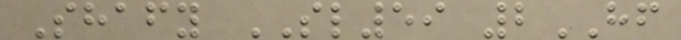Shafy SL59 2HF
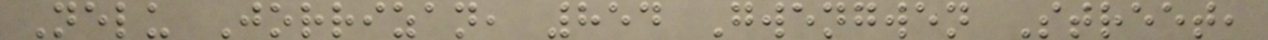Nelu Jorrizan, 854 Gwengwen Street,
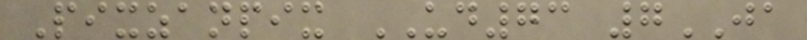Pixzanpix UD73 7JA
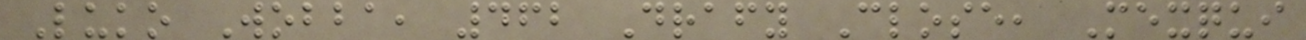Luko Wobba, 462 Drafy Close, Mexqui
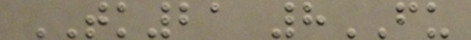TK21 8FU
